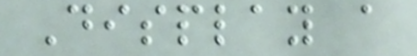Display a
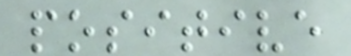positive
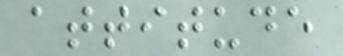attitude
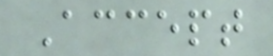Accept
